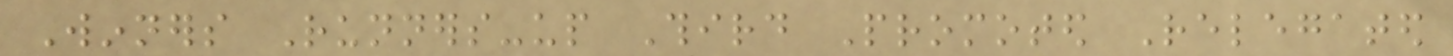Winners Runners-up Third Promoted Relegated
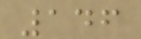146
